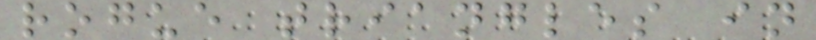rogue triangles in
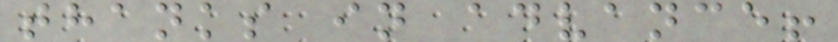thanks in advance!
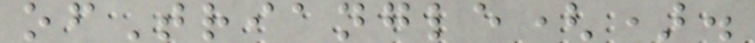ofTriangle().
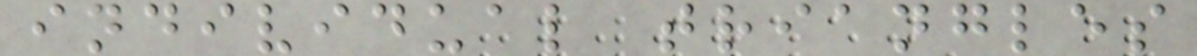individual triangles
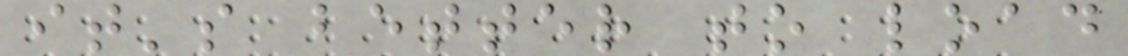it's better to load
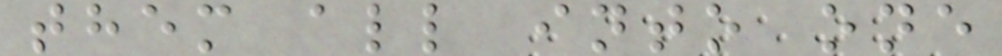them all into one
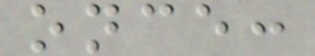once:
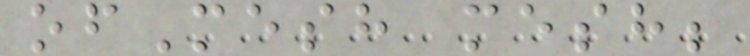ofMesh mesh;
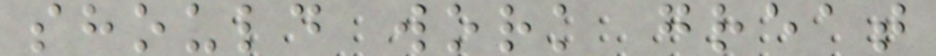should work great
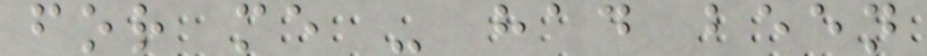for me - had been
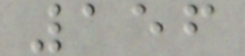156
